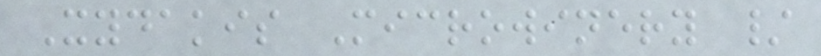Xydakis Microwinery /
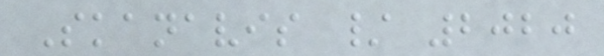Skanavis / 2020
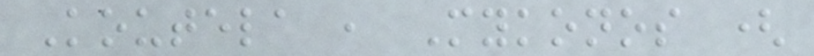Koutela , Mykonos (
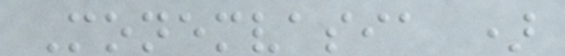Monemvasia )
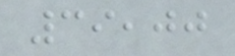39,00
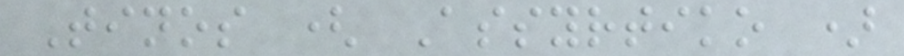Tinos ( Assyrtiko )
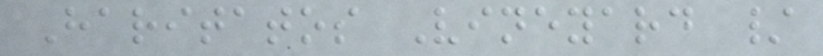Haritatos Vineyard /
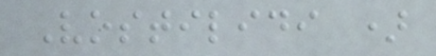Vostilidi )
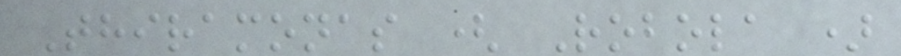Thiramonas ( Robola )
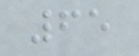65
